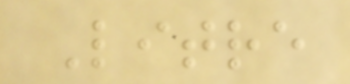Litre
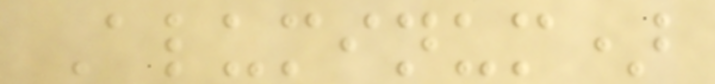Aluminum)
